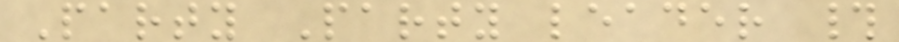Party Party leader #
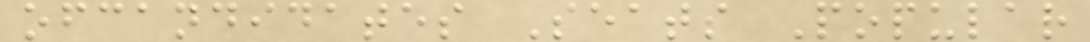ofcandidates Seats Popular
